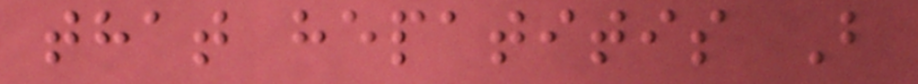that hepatitis B
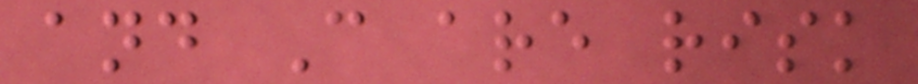and C are risk
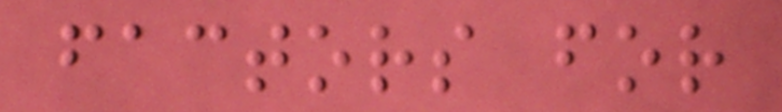factors for
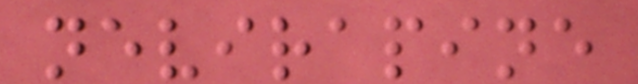nevirapine
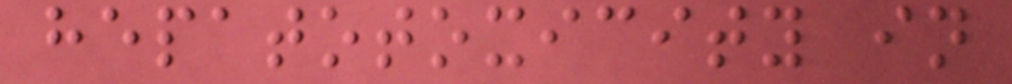hepatotoxicity in
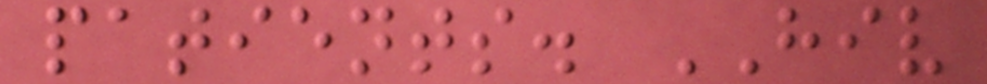patients. HIV
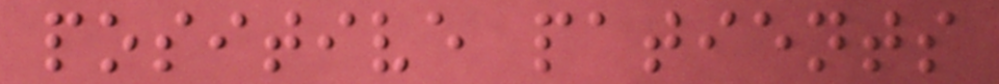positive patients
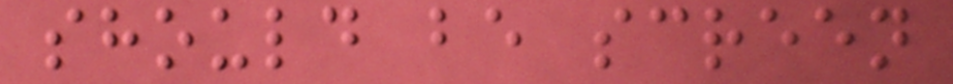should be screen
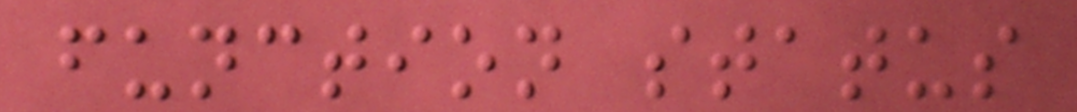function status
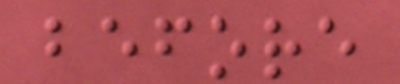before
